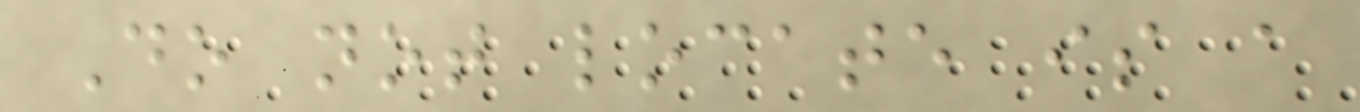Do not locate is a
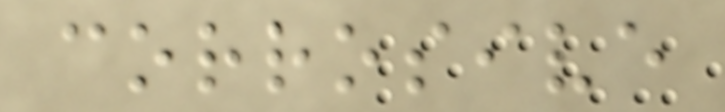corrosive
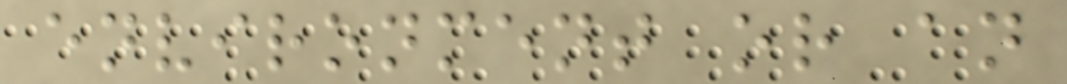environment or an
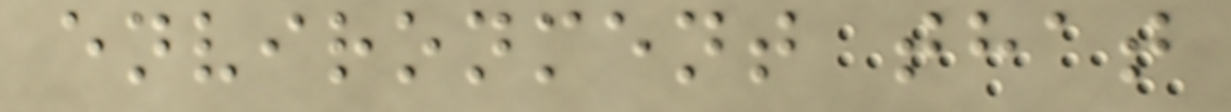environment that
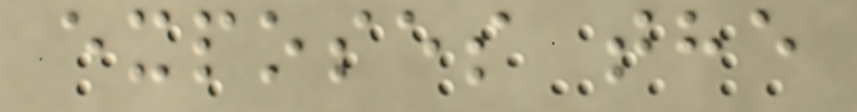exposes the
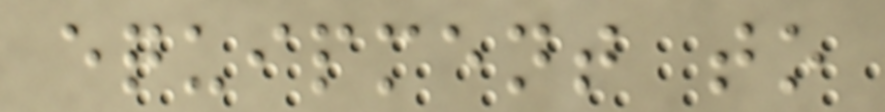equipment to
